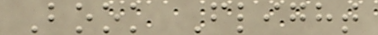Book Flight
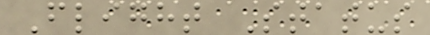Flight Status
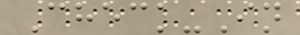Check-In
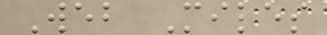Web Miles
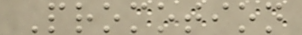Promotion
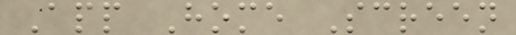App Home Screen
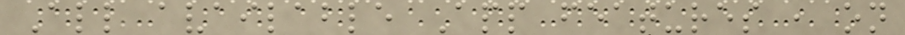All available App features , on
